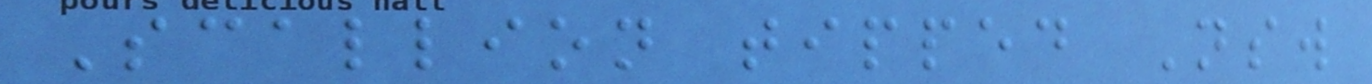Scallion tipped Nsw
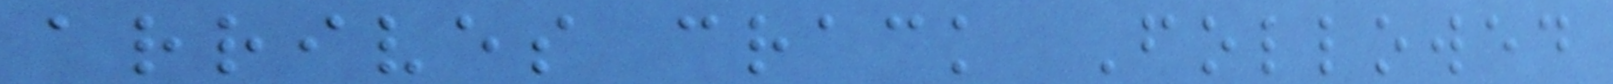arrives crack Followed
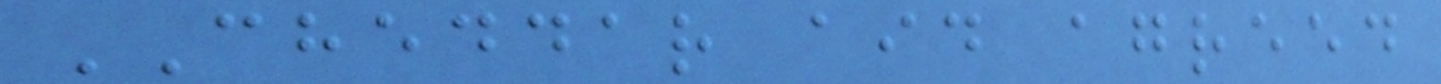CHEDDAR aid agreed
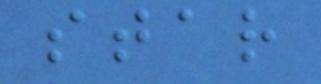star
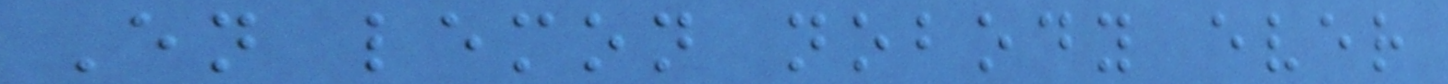En lemon nobody ever
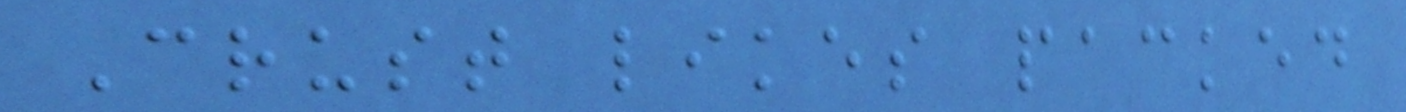Crust likes packed
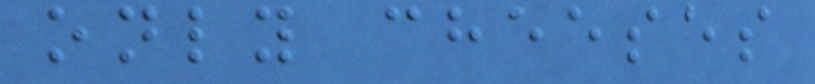only cheeses
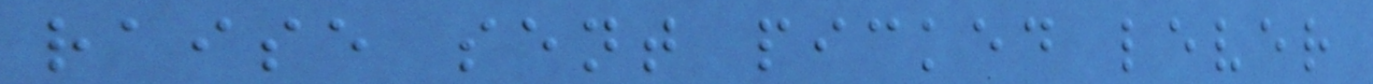raise sent picked lever
